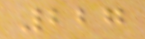227
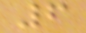6
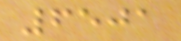6501
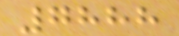7888
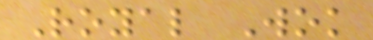Royal Wok
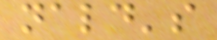nald's
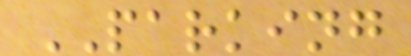PARKING
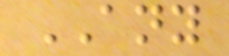ANY
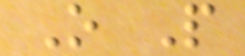O P
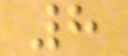8
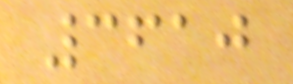3610
